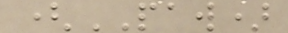(PAW)
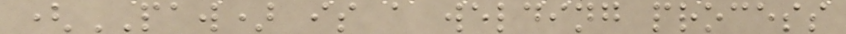(PAW) is a welding process
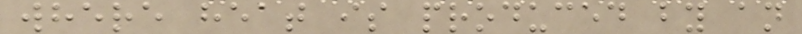where heat is produced by an
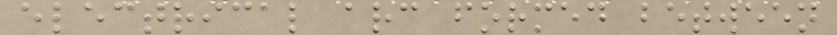electrical arc formed between
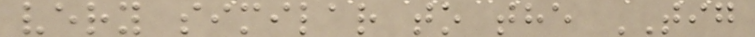very similar to the TIG
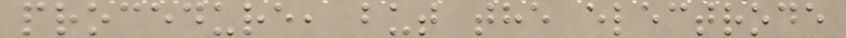procedure, but the electrode
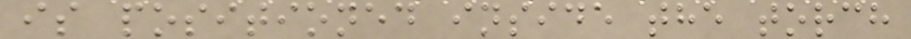is positioned inside the torch
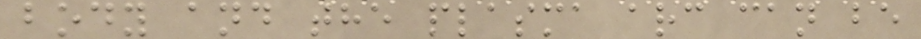body and the plasma arc can be
